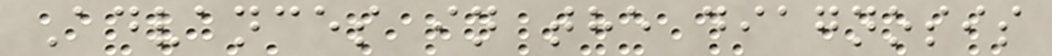Advances in the diagnosis
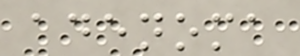adenoma
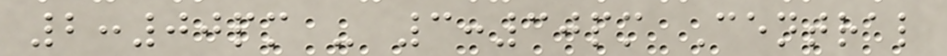2:00pm - 3:30pm Central
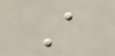A
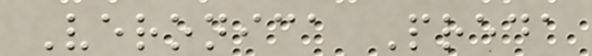Veronica Preda
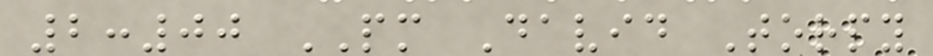2:00 PM David Torpy
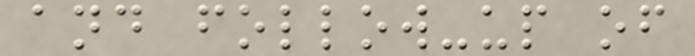and follow-up of
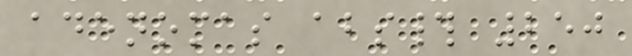adenomas abs# 250
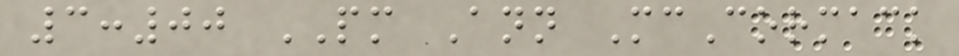3:00 PM Ann McCormack
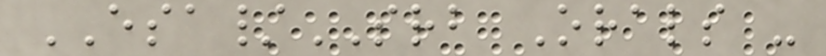ESA/SRB Orals -
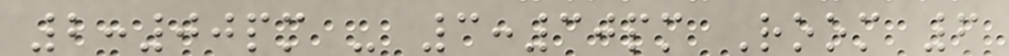2:00pm - 3:30pm Room 6
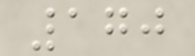170
